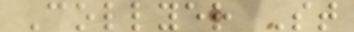Collyer St
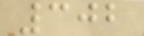302
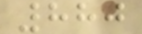880
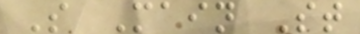S Main St
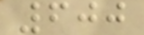600
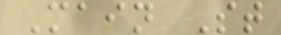Main St
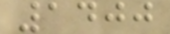1400
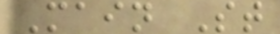Main St
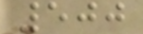500
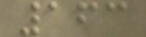163
